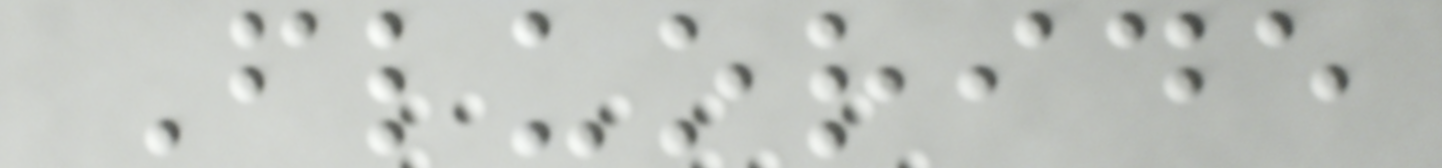Fluoride
